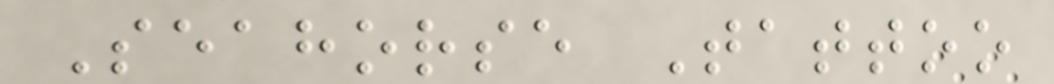Seahorse Tattoo
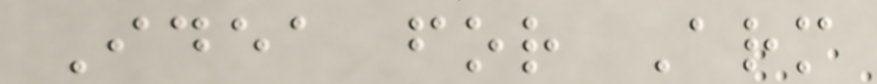Idea for Arm
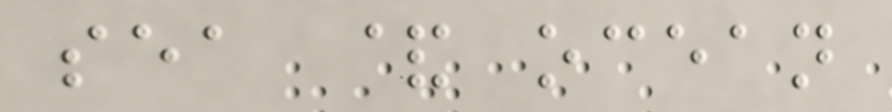sea & ocean
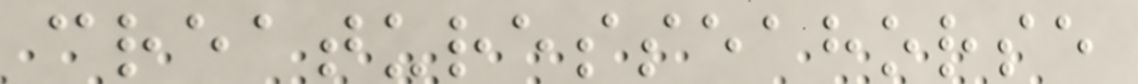creaturesseahorse
